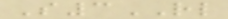S3RL
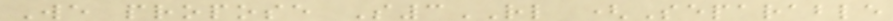We propose S3RL (Separable
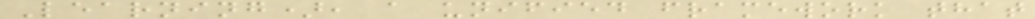Learning), a unified framework that
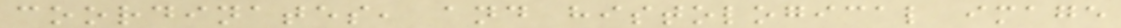coordinates, and histological image
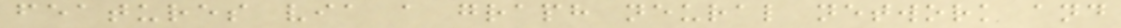features via a graph neural network and
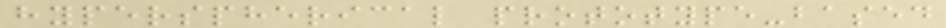hyperspherical prototype-based
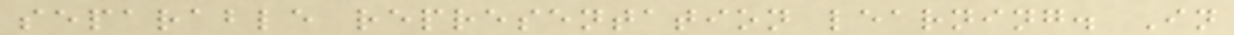separable representation learning. In
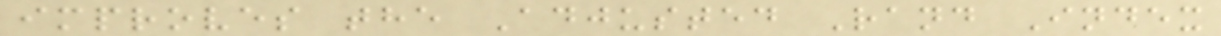improves the Adjusted Rand Index
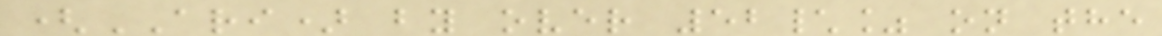(ARI) by over 52\% on the
